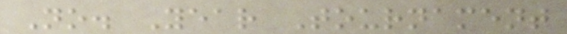No. Year Tournament
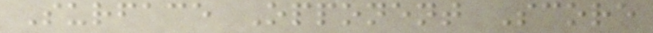Surface Opponent Score
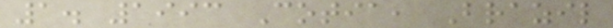1. 1993 Cotia, Brazil
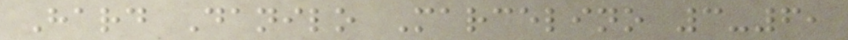Hard Danilo Marcelino 3-6,
